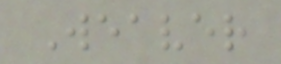Weaver
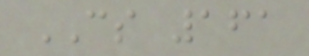CS 161
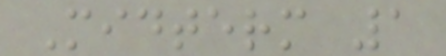Midterm 1
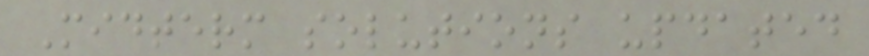Midterm solutions updated
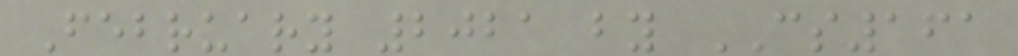February 2021 by CS161
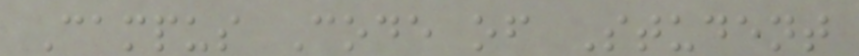Campus Code of Student
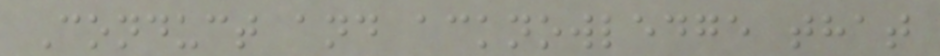Conduct and acknowledge that
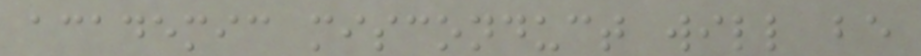academic misconduct will be
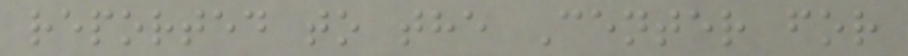reported to the Center for
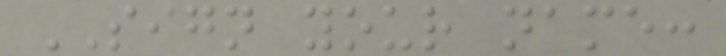SIGN your name:
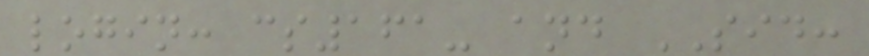login: cs161- and SID:
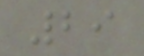29
